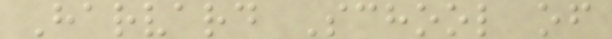Harvard School of
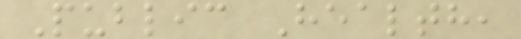Public Health,
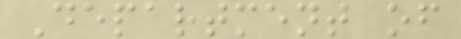Department of
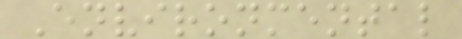Environmental
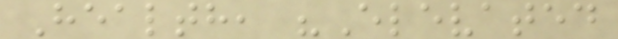Health, "Elevated
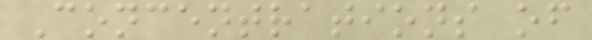Concentrations of
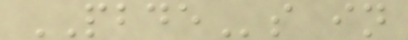PBDEs in
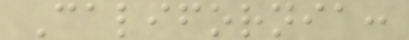California:
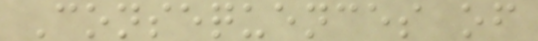Consequences of
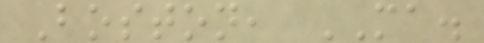Boston, MA.
